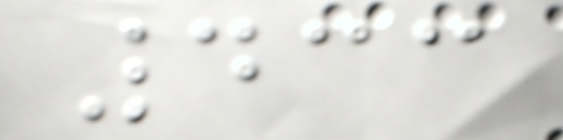433
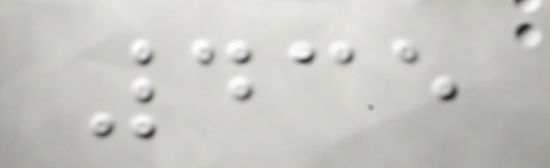435
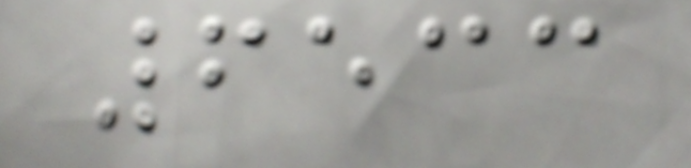6533
